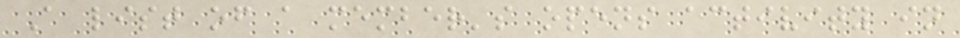A list of a member's opens activity in
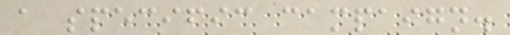a specific campaign.
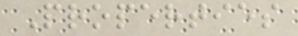Properties
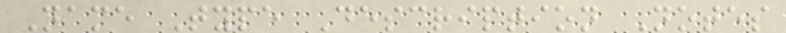Name Type Description Notes
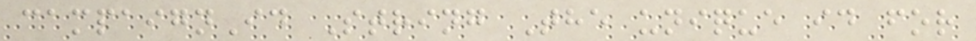campaignId String The unique id for
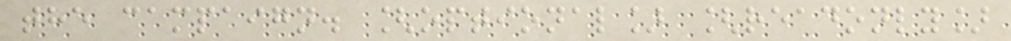the campaign. [optional] [readonly]
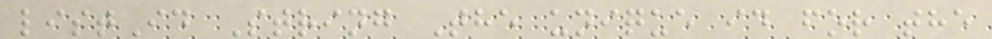listId String The unique id for the
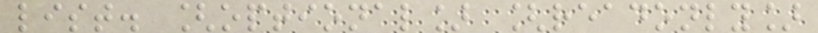list. [optional] [readonly]
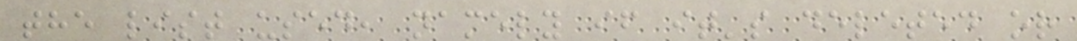the list used, namely if it's deleted or
